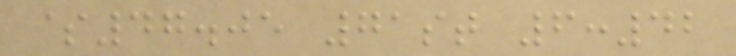$47.05 71st 6:42
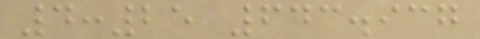4:25 643.937
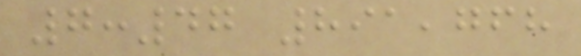7:47 891,768
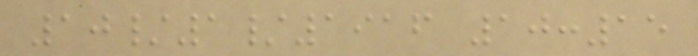10/1/1916 10:15
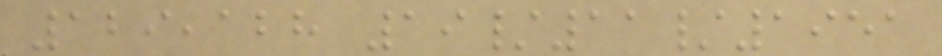129,128 19/11/1951
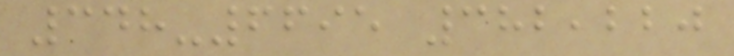348-6695 382,220
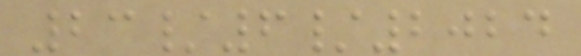23/6/2024
